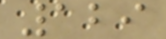129
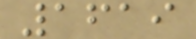1619
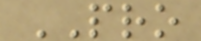PRO
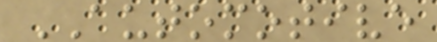AUTOMOTIVE
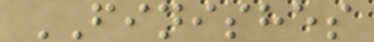FINISHES
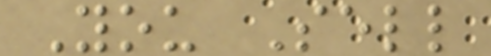You Sell
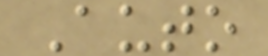Auto
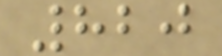820
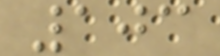103
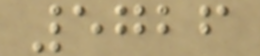5726
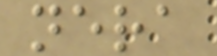nera
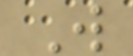W
